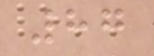87
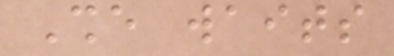She waits
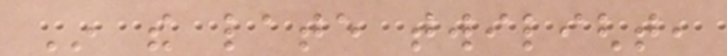In the late twilight,
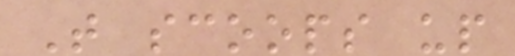That scoops up
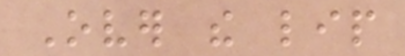Over the lip
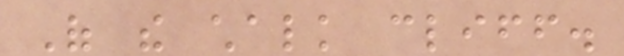Of the chalk cliff.
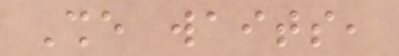She waits,
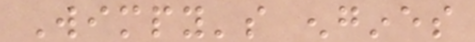Wimpy's engines
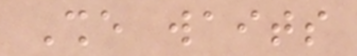She waits
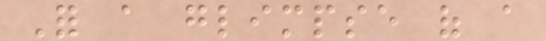For a glimpse of a
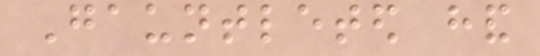Gauntleted hand
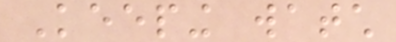Keeping watch
